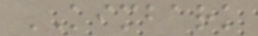KIMBARK
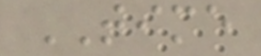TIME
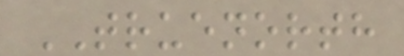TRUENORTH
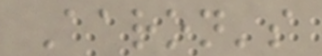Aaron's
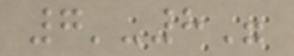7'-8"
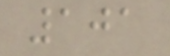101
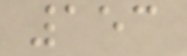153
